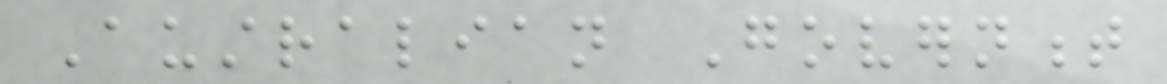Australian Government
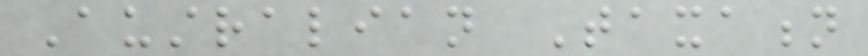Australian Taxation
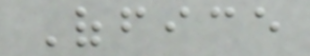Office
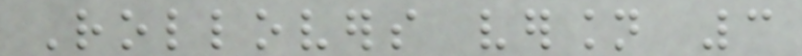Rollovers version 3
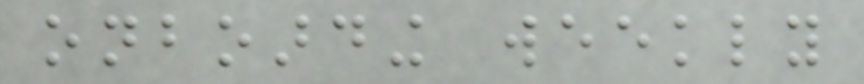onboarding weekly
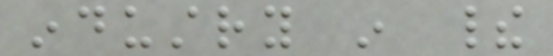industry in their
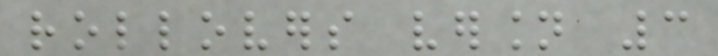rollovers version 3
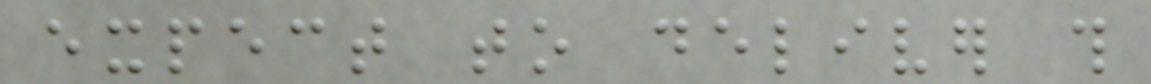expect to deliver this
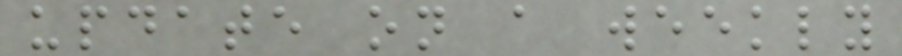update on a weekly
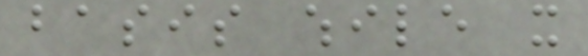basis while it
